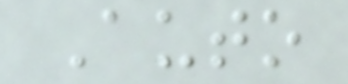Auto
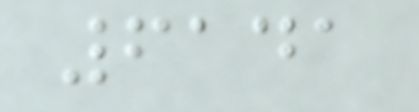6141
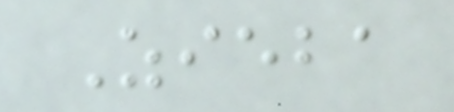Zieba
